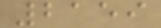2159
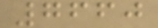7660
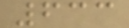633
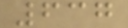637
